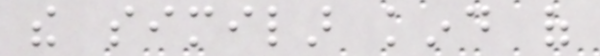the similar kind of
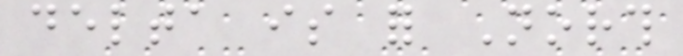delta is for North
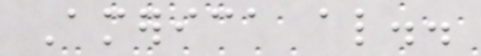America also..
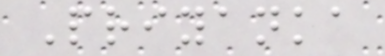Priyanka
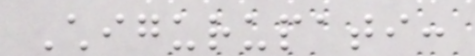Chigurupati:
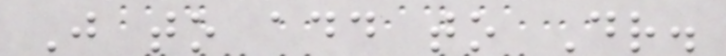Just to add to Dr.
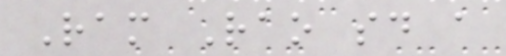Ram Rao said a
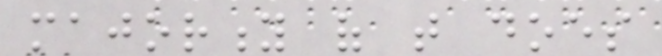majority of that does
